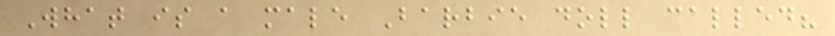What is a male Barbie doll called?
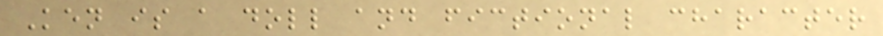Ken is a doll and fictional character
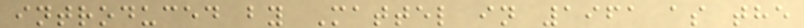introduced by Mattel in 1961 as the
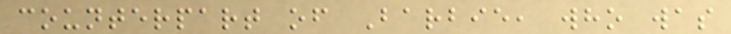counterpart of Barbie, who was
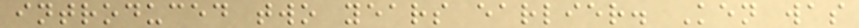introduced two years earlier. Ken was
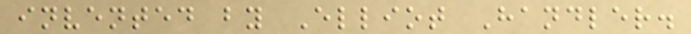invented by Elliot Handler.
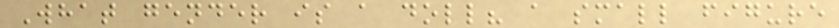What gender is a doll? a small figure
